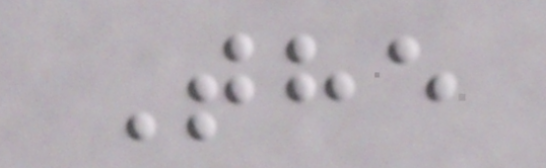The
